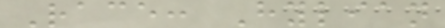Race: Hylian
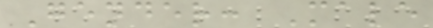Gender: Male
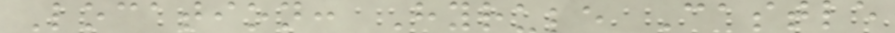Location: Hyrule Castle
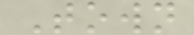Town
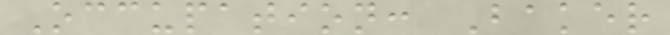Occupation: Baker
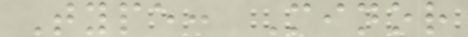Type: Minor
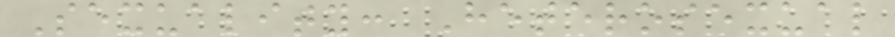Sexuality: Heterosexual
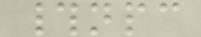#npc
